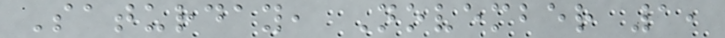Saturday, November 1,
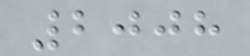2008
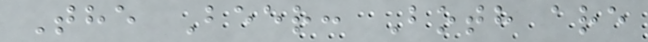The Beer: Both are
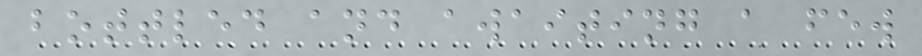bottled and awaiting a few
